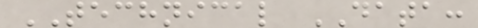TECHNICAL DATA:
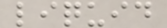liquid
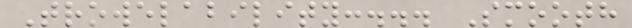Trowelability:... Smooth
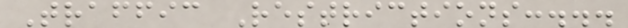Traffic Restrictions:...
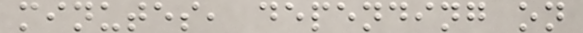minutes, depending on
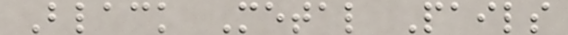Black Metal Pails
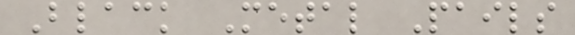Black Metal Pails
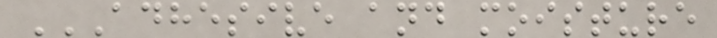ADHESIVE AND MOISTURE
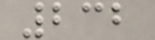232
